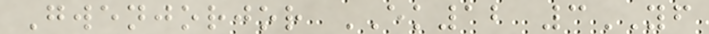Gwenjorjor EK12 3YF
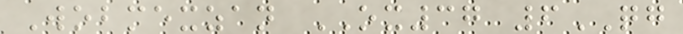Wobmexzan OX37 6QG
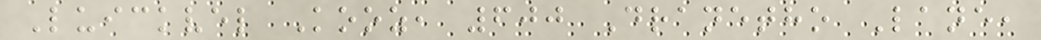Luickvel Kooz, 600 Dranetho Lane,
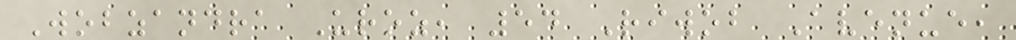Wobzandra Uroz, 54 Riwob Avenue,
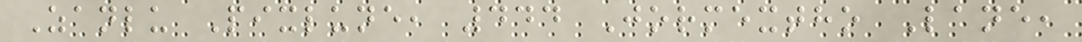Zanlu Pixlune, 444 Jormextho Lane,
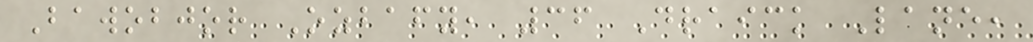Bawobjor Ozbafy, 36 Draick Lane,
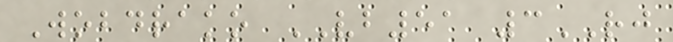Wobdrako VB51 3RJ
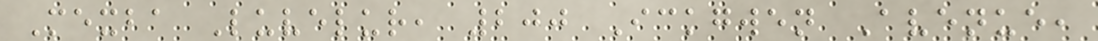Mexba Luvelur, 200 Ickgwen Avenue,
